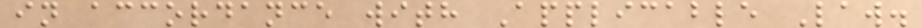in accordance with Applicable Law.
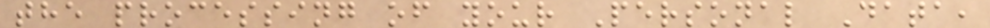the processing of your Personal Data,
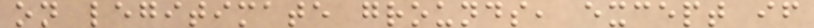on legitimate grounds, except if
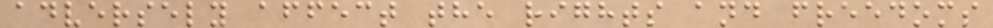adversely affect the rights and freedoms
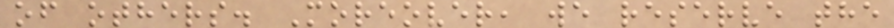of others. Moreover, we reserve the
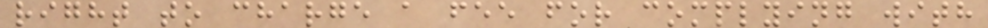right to charge a fee for complying with
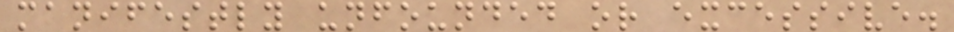manifestly unfounded or excessive.
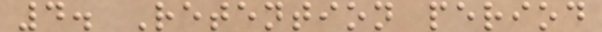4. Retention period
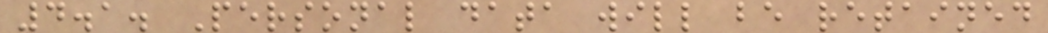4.1. Personal data will be retained
